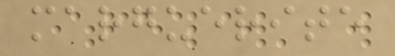marguerite
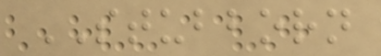STUBBORN
